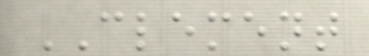CLEMENT
